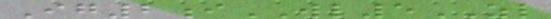Ig2iWL5ZL
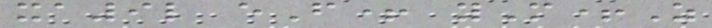xa9l eF+ yM+Z
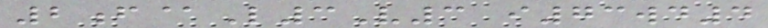2f@L3V3 i73wd4
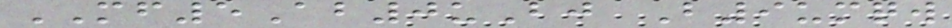MF5Ab0uBj B9umqw
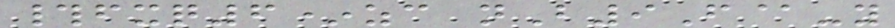#fxq6*zc nB9F@-y
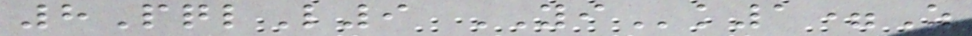8PqlL9 YIk1=Z
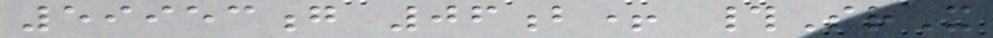59953g 06b+ #SrX
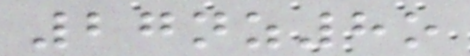27nz8o
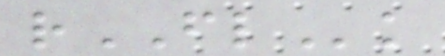rFLk
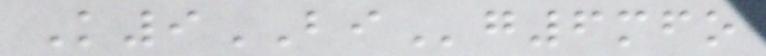K9BIg6mfo
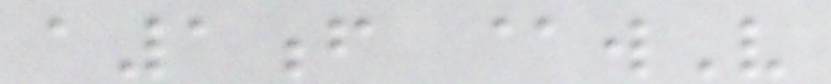a1f @wV
